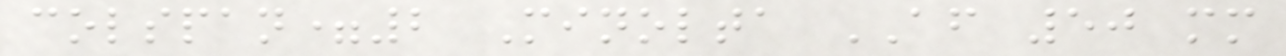colspan=2 Minolta AF 50 mm
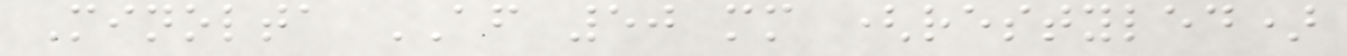Minolta AF 50 mm (restyled)
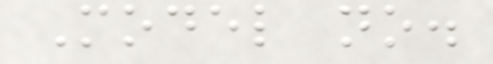Model no.
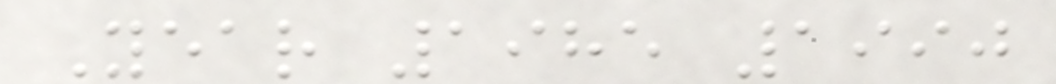Year 1985 1990
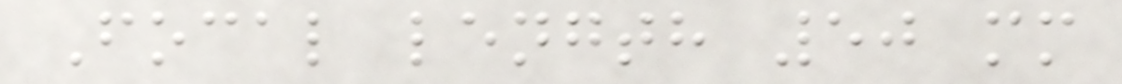Focal length 50 mm
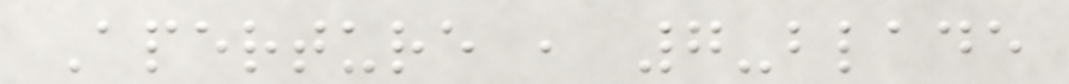Aperture , 7-blade
